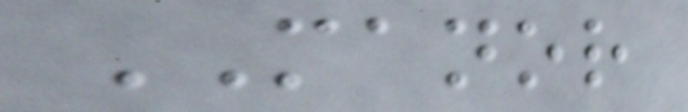MANOR
